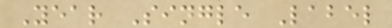Year Single Label
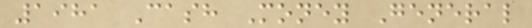1981 Cash Money General
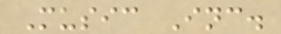Music Inc.
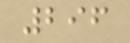296
